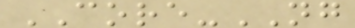CORE-NG
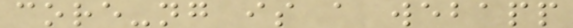core-ng is a webapp
